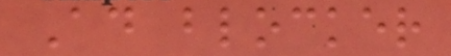Ad blocker
